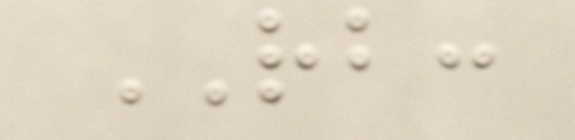RB:
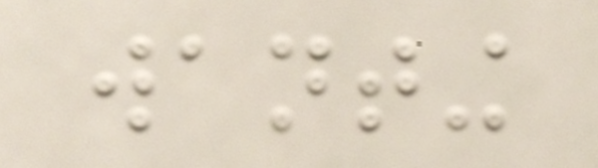wanting
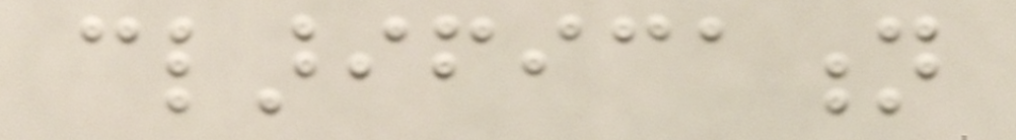clarification
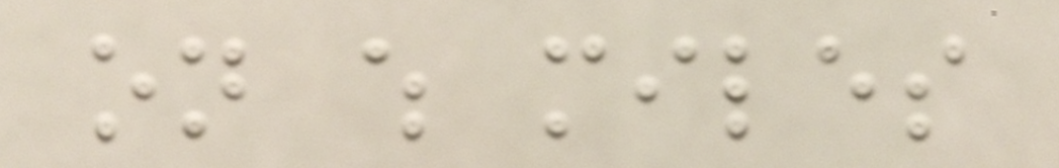on which miles
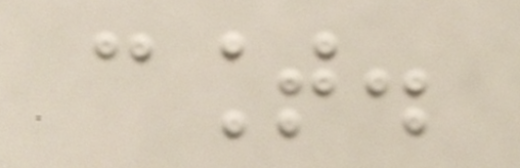count.
